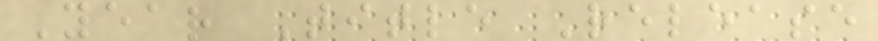Year Title Release
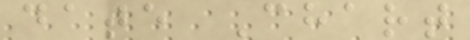date Chart
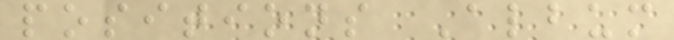positions Album
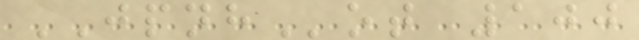JPNHot 100
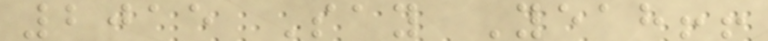2015 Say Yeah!!
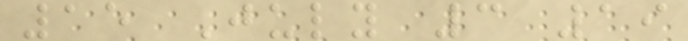15 July 3 19
